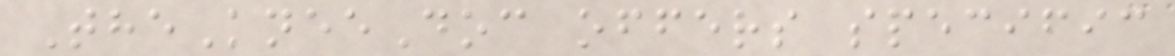TheKneeDoc offers specific
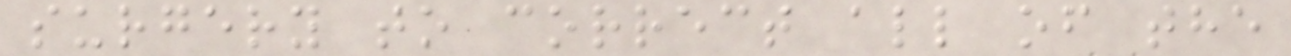surgery to correct all of the
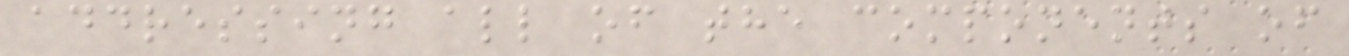addressing all of the components of
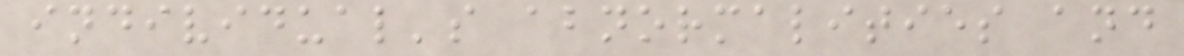individual's abnormalities and
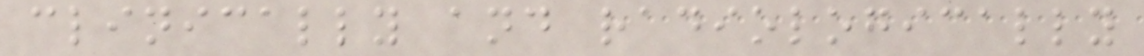clinically and radiologically
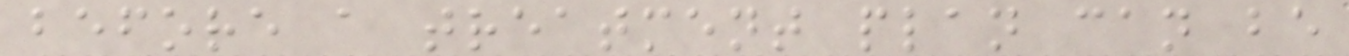before a treatment plan can be
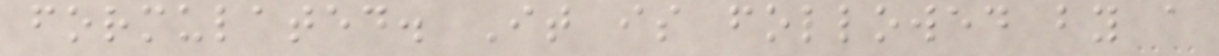formulated. It is followed by a
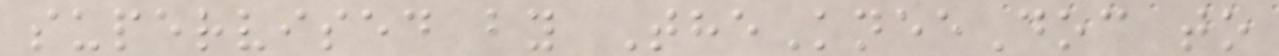supervised by TheKneeDoc to
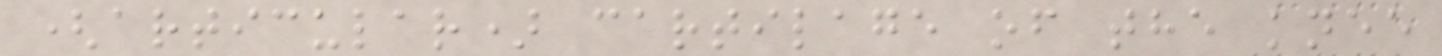(articular) cartilage of the knee
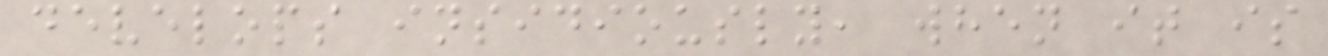develops insidiously, when it is
